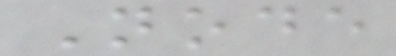Node
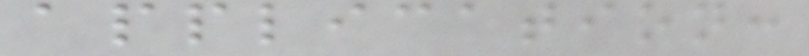application:
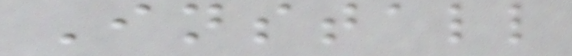Install
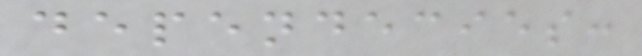dependecies:
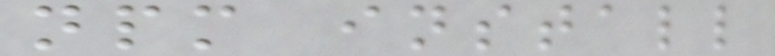npm install
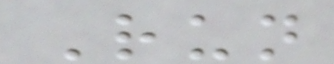Run
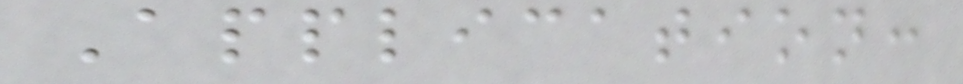Application:
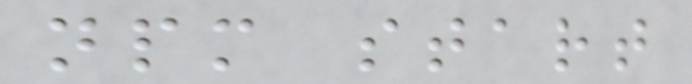npm start
